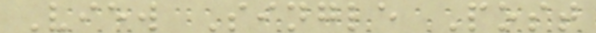View Single Post
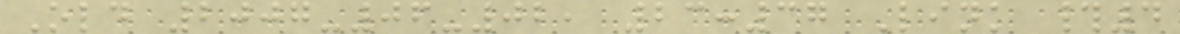Old 2007-06-02, 23:37 Link #4
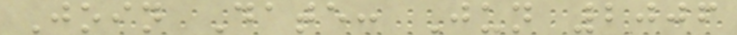Join Date: Jun 2006
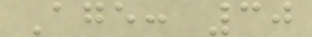Age: 30
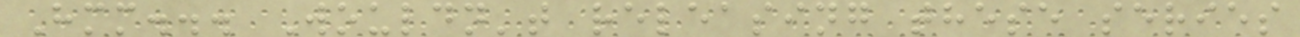Hmm... Wouldn't releasing these series
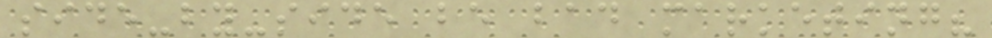side-by-side be bad marketing?
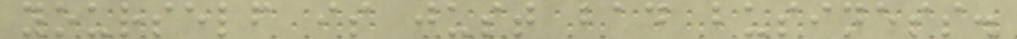yourself is just bad business.
